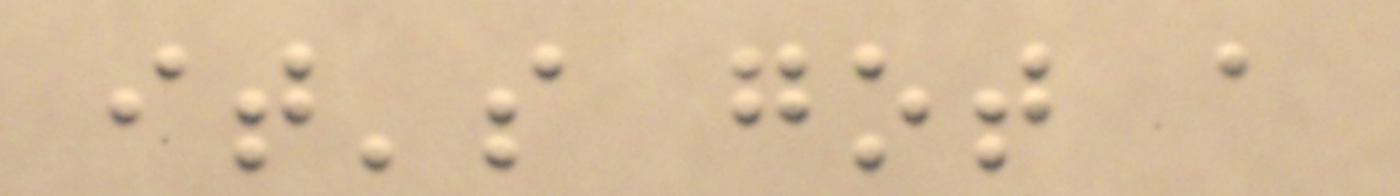it's got a
